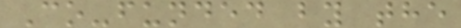Co-funded by the
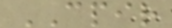CPIR
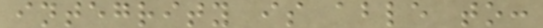integrity is able to:
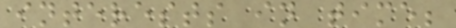interests in time;
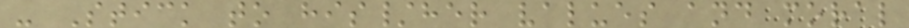- Stick to his/her values and moral
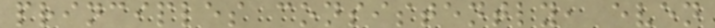principles consistently, even
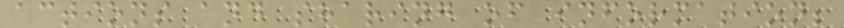actions and sharing of information;
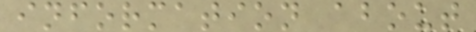information about
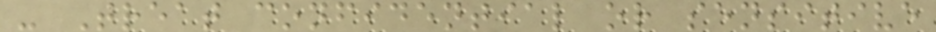- Treat confidential or sensitive
